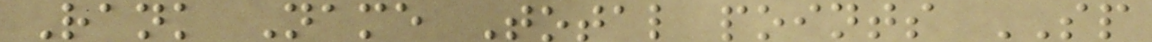Rank Name Total points SP
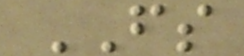FS
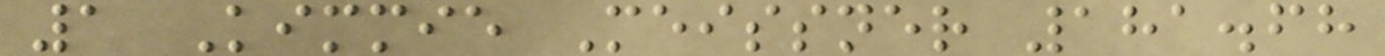1 Kimmie Meissner 181.68
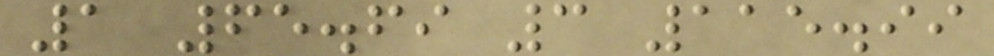1 65.69 3 115.99
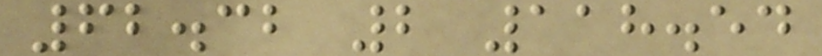62.32 2 118.54
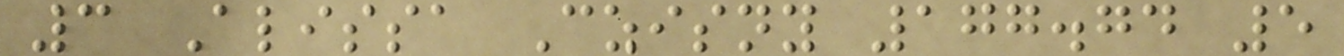3 Alissa Czisny 177.74 5
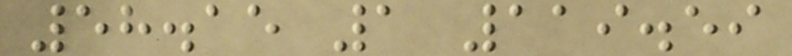58.15 1 119.59
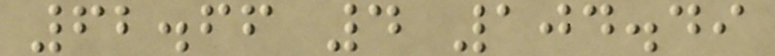62.66 4 104.49
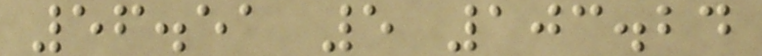56.51 5 103.24
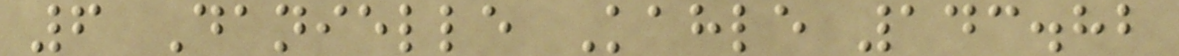6 Danielle Kahle 143.82
